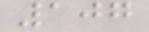107
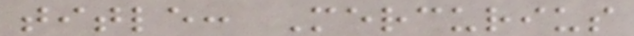title: Mercurius
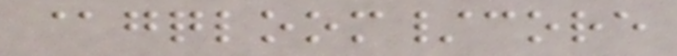@gqloom/core
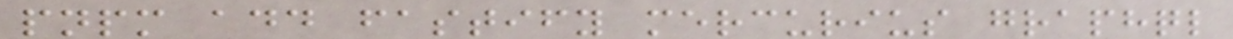pnpm add fastify mercurius graphql
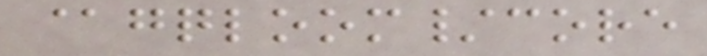@gqloom/core
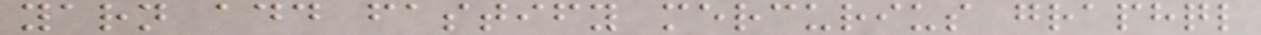yarn add fastify mercurius graphql
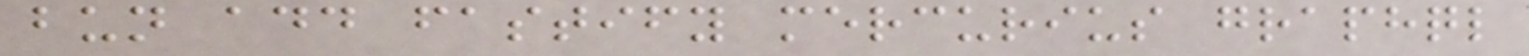bun add fastify mercurius graphql
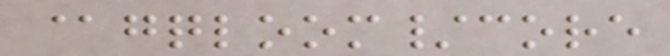@gqloom/core
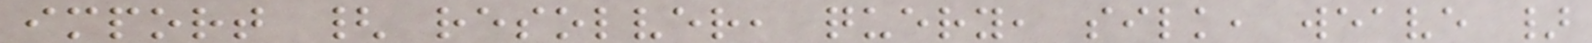import { resolver, query, silk, weave }
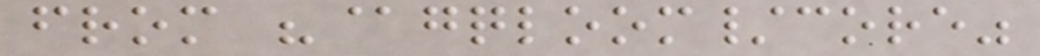from "@gqloom/core"
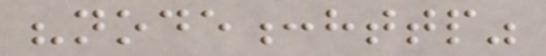"node:http"
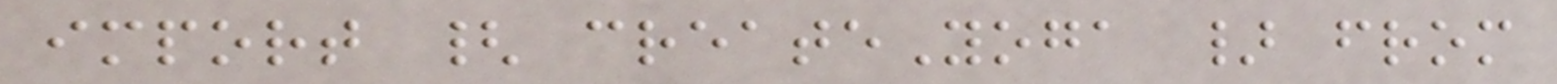import { createYoga } from
